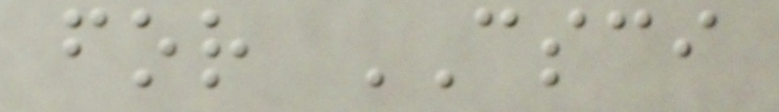for CSCI
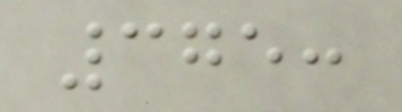375:
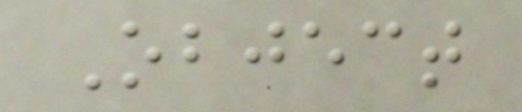Object
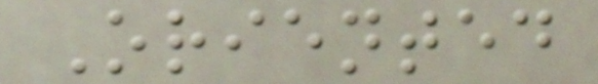Oriented
